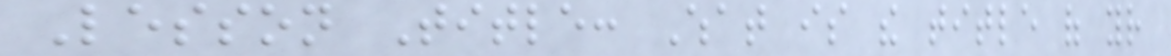Lesson Title: What is the title of your
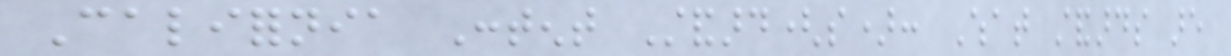California Content Standard(s): What standards are
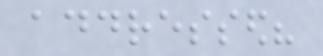addressed?
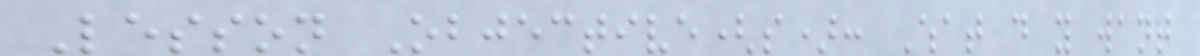Lesson Objective(s): What do you want
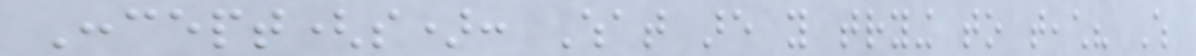Concept(s): What are you trying to teach? Which
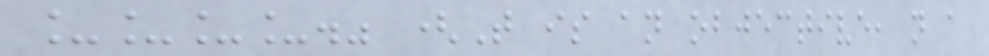____." (That is an objective, not a
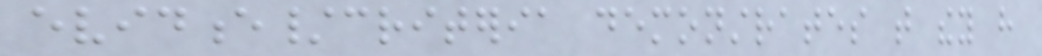evidence/criteria demonstrates that they have
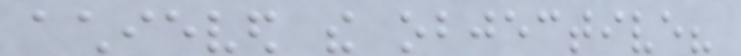achieved the objective?
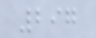297
